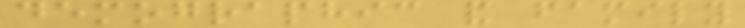demographic and family
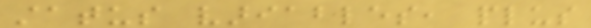status variables, plus
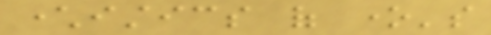characteristics of one's
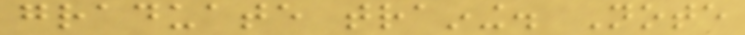graduate training. Note
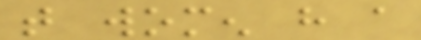that women have a
